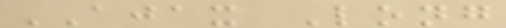AJAX Long
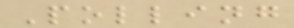Polling
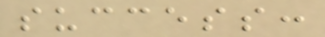success:
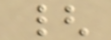{
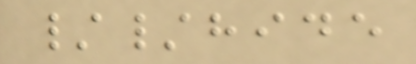//hide
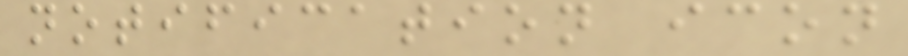notification icon
